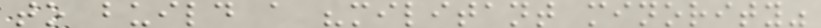to build a "militant minority"
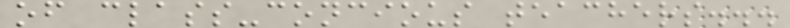of class-concious teachers...
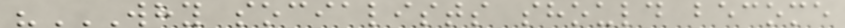"WHY SOCIALISTS SHOULD BECOME
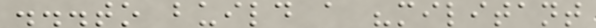...to build a "militant
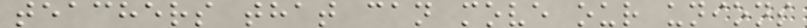teachers that can move our unions
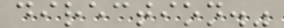direction."
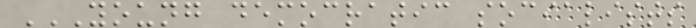YOUNG DEMOCRATIC SOCIALISTS
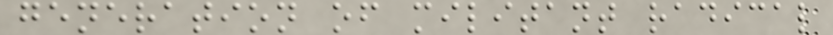generation of militant radical
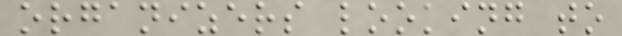organizers looking to
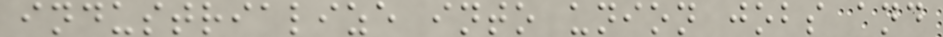industrialize into union jobs and
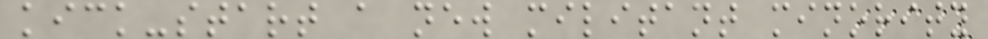kick-start a new militant minority
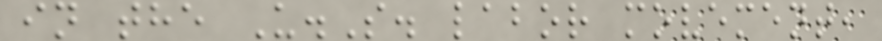in the U.S. labor movement,
